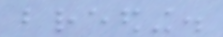breeding.
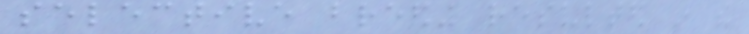selective breeding resulted in the
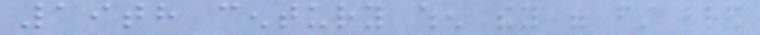19th century when they were first bred
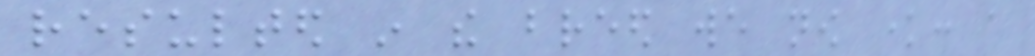resulted in the breed we now know: a
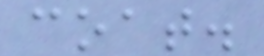coat.
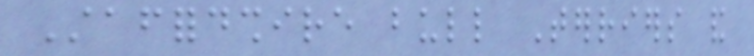Staffordshire bull Terriers and
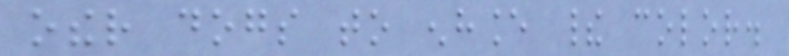other dogs to enhance their color.
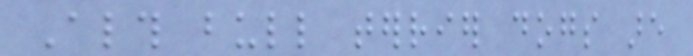Although bull terrier dogs are
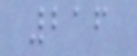216
